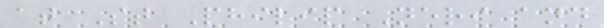at St Philip Neri and
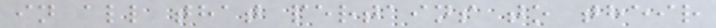in all that pertains to their
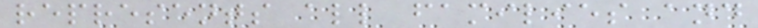represents all families and
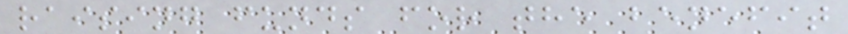raising funds for the benefit
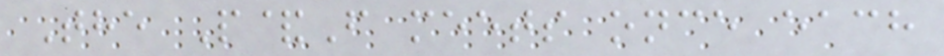The P&F meets once each
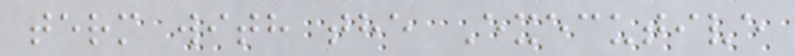term with the Executive
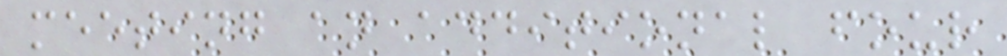meeting an additional four
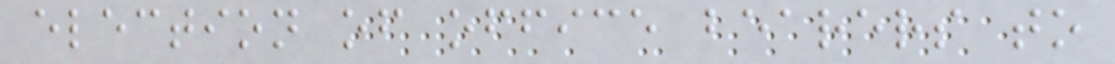election of office bearers to
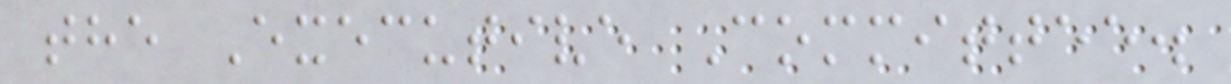the Executive Committee.
